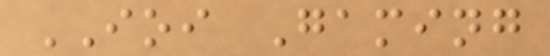IOI Gaming
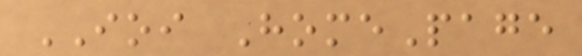IOI HomePage
